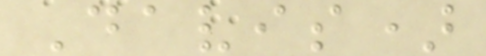Davis)
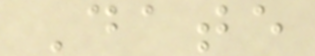Date
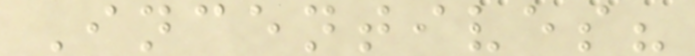Incentives?
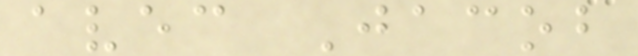avec Jacob
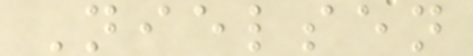Nielsen
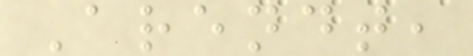Arendt,
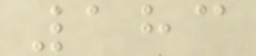183
